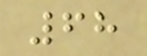68
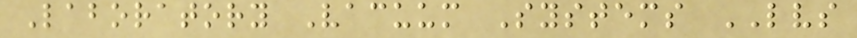Laboratory Vacuum Systems LVS
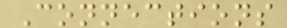Connections
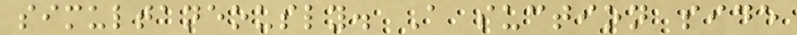simultaneously. A suction side
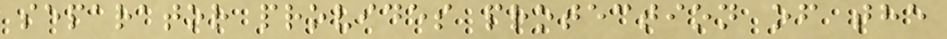separator provides protection of the
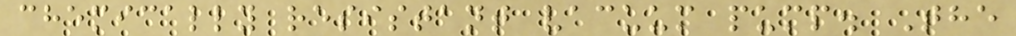chemically resistant vacuum pump. The
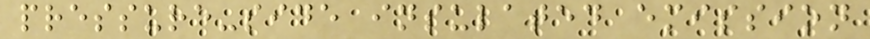pressure-side insulated emission
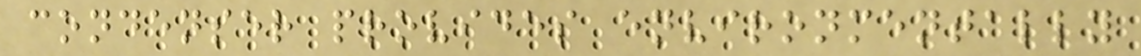condenser provides environmentally
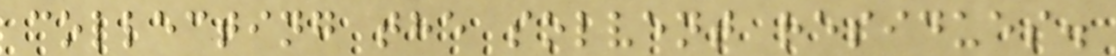collecting the solvent residues.
